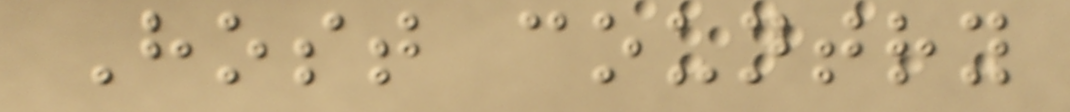Host country
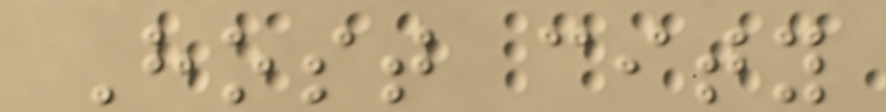Host city
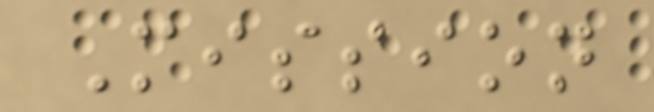Mission
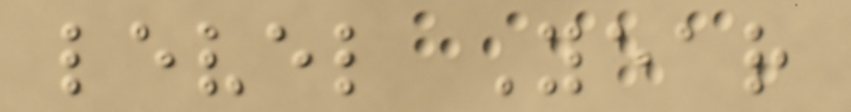level Year
